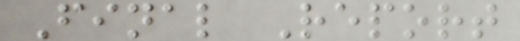Final Report
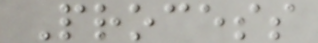Process
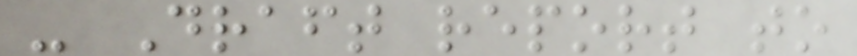- Draft report to
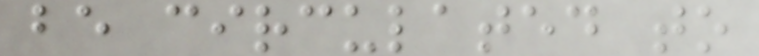be circulated to
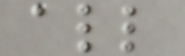all
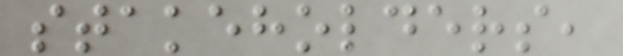stakeholders,
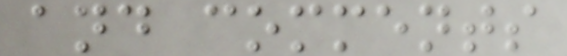and comments
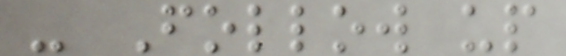- Follow up
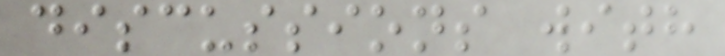discussions with
